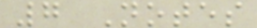7 Notes
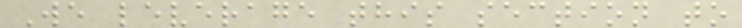We leverage this section to
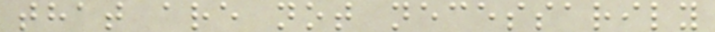that are not necessarily
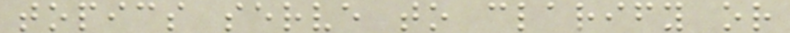topics serve to clarify or
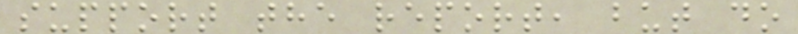support the report, but do
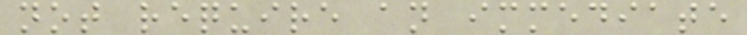not require an immediate
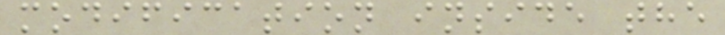modification inside the
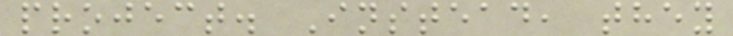project. Instead, they
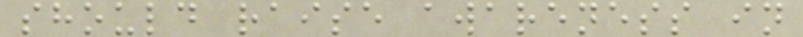should raise awareness in
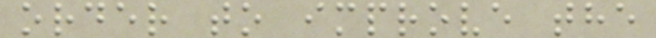order to improve the
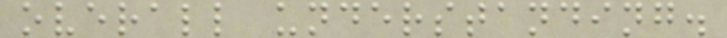overall understanding.
